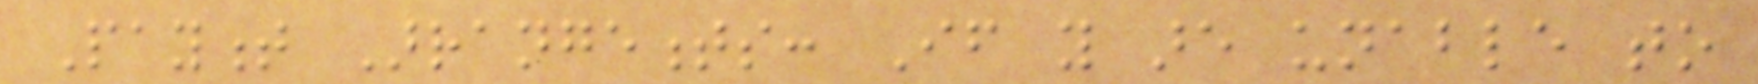Payment Arrangements: If you are unable to
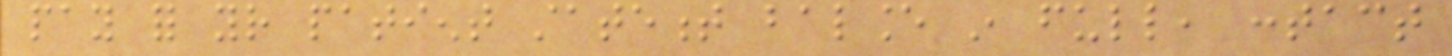pay for your patient statement balance in full, contact
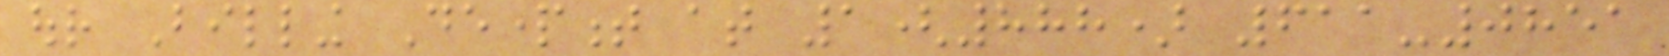our Billing Department at 1(888) 611-0851
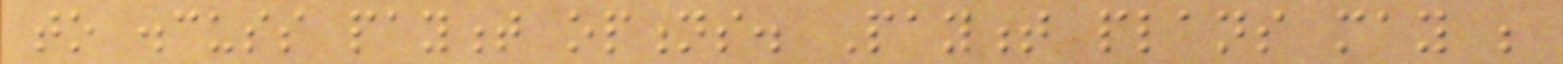to discuss payment options. Payment plans may be
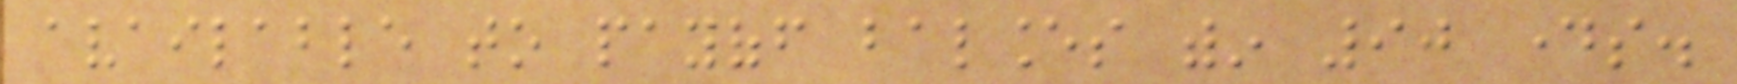available to payoff balances within 90 days.
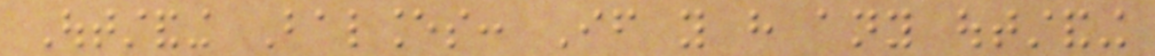Outstanding Balances: If you have any outstanding
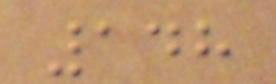148
